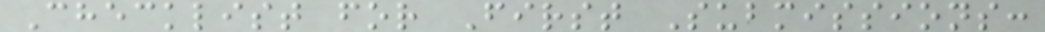Checklist for First Submissions:
